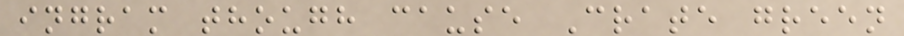ingram though cause Crate green
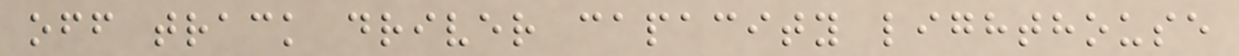off track driver capacity lighthouse
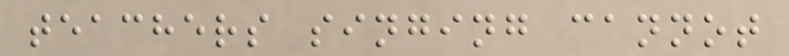teachers singing cannot
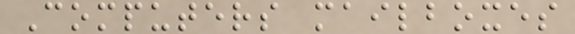Computers mailboxes
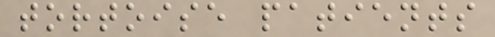tortoise patients
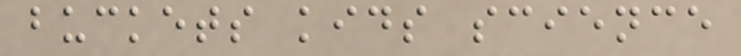buckets kids science
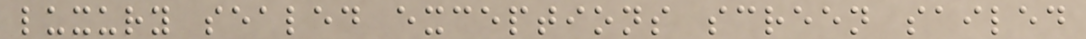luxury sealed exceptions screen sailed
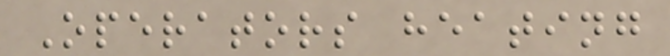Operators heating
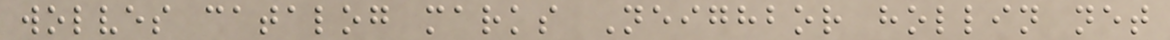wolves catalog marks Neighbor hollin net
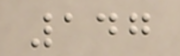147
